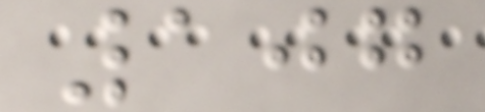107
